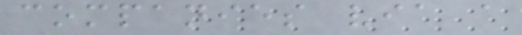companies via a
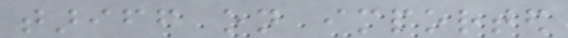tariff on imported
